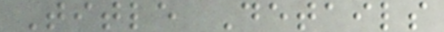Title Details
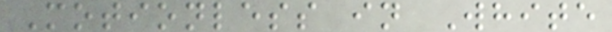Motionless in White
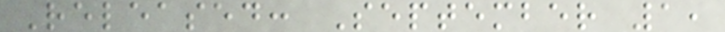Released: September 1,
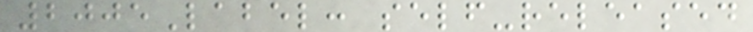2005Label: self-released
